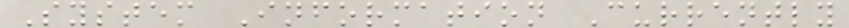System Information Currently
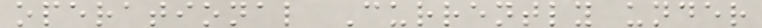operational Currently under
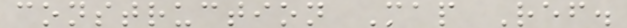construction Map Ref.
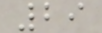29
